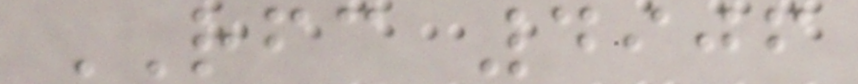RFC 4906
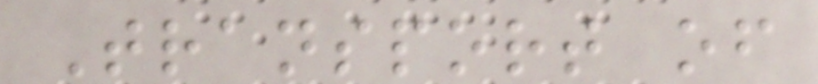Transport of
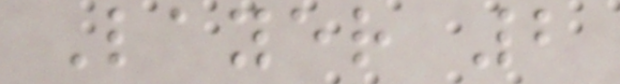Layer 2
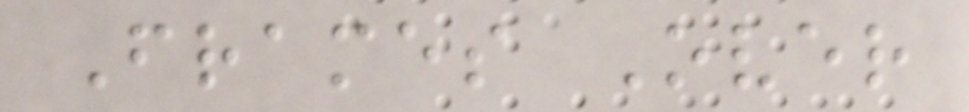Frames Over
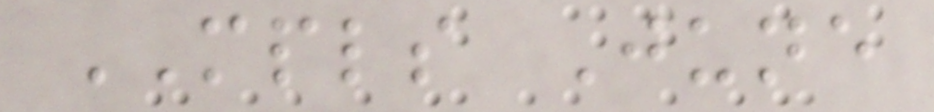MPLS June
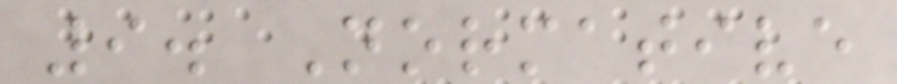9. Normative
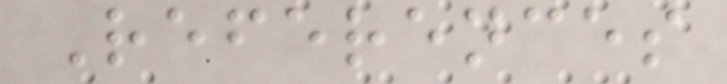References
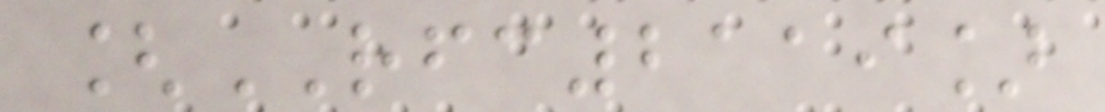[RFC2119]
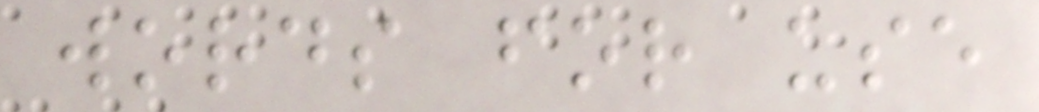words for use
